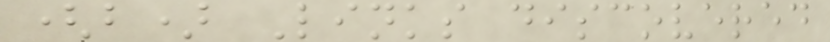(b) Links discovered
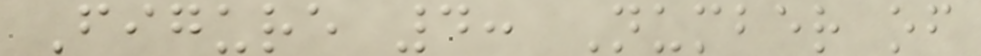Figure 4: Number of
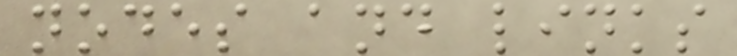nodes and links
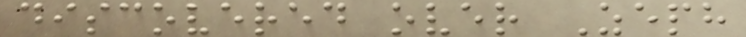discovered over Zeph
